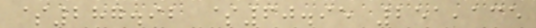$287.92 $60.95 251,135
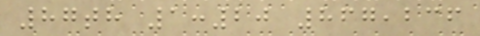87th 1:20 867,236
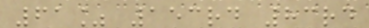61% 153rd 83rd
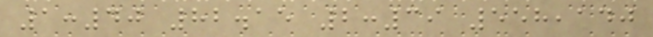1:40 82.15 2:39 558,140
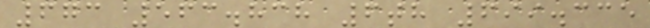673 563.838 6th 699.335
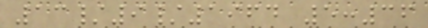13/9/1964 5:36
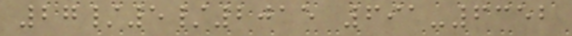27/5/2015 691-6352
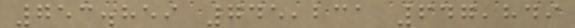753.859 745,231 647,849
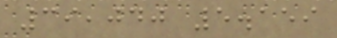39,040 5.159
